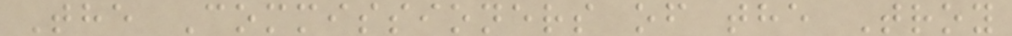The Commissioners of the Troy
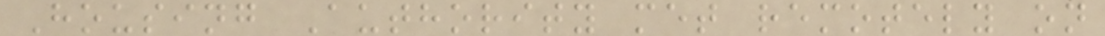Housing Authority met remotely on
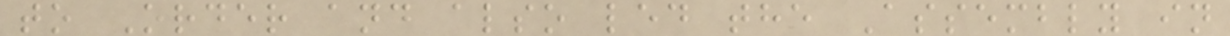to Order and also led the Assembly in
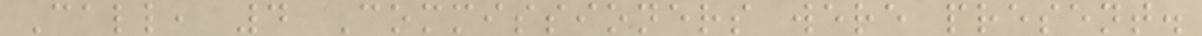Call, 4 Commissioners were present.
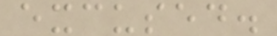excused.
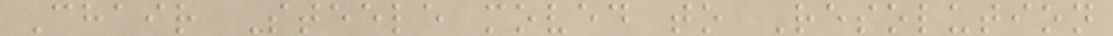Chair Steele moved to Resolution
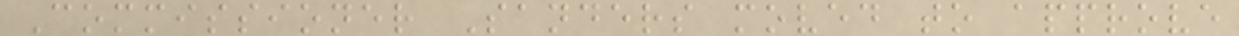Commissioner Sanders moved to approve
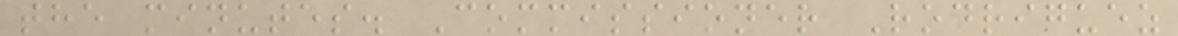the minutes. Commissioner Rodriguez
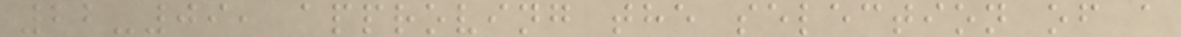22-09, approving the selection of a
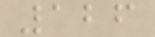126
